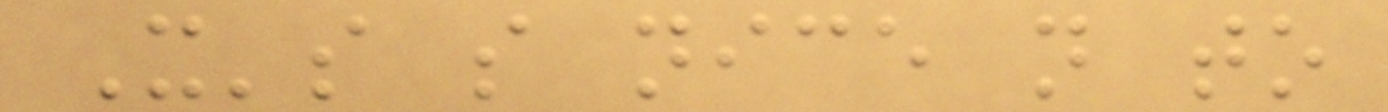It's so nice not to
